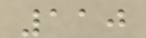110
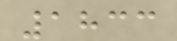1833
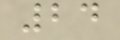24
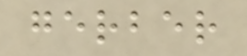gerber
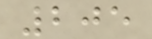205
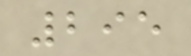295
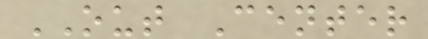OUT Center
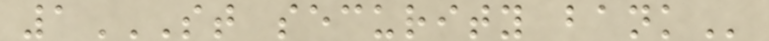1ST SECURITY BANK
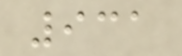931
